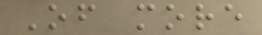Of more
